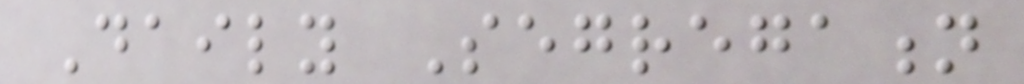Daily Segregation
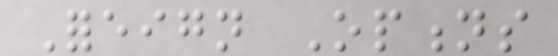Foreign Options
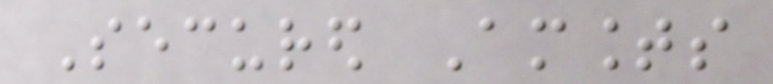Secured Amounts
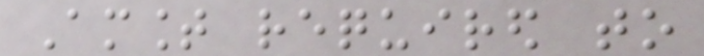Amount required to
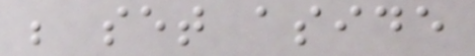be set aside
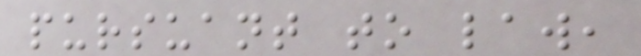pursuant to law,
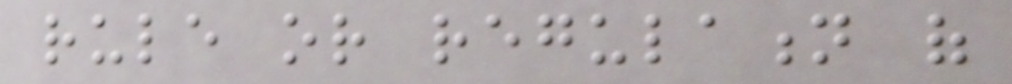rule or regulation of
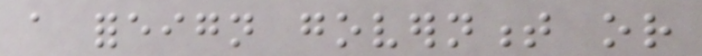a foreign government or
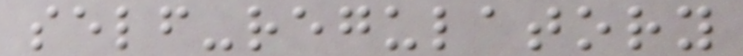self-regulatory
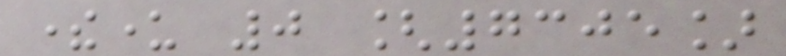thereunder 0 [7305]
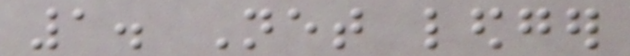1. Net ledger
